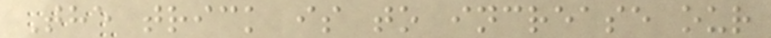The trick is to increase our
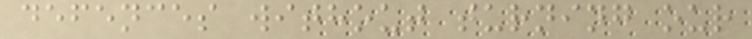defences without turning our
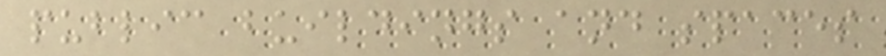public buildings and spaces
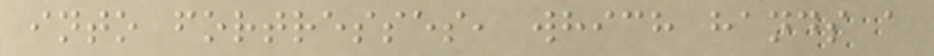into fortresses, which hands a
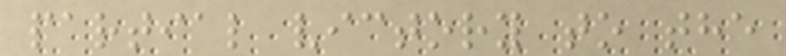partial victory to the
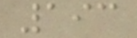193
